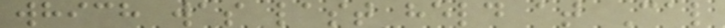which was last held at Cal
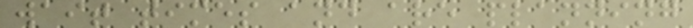wait times and are planning
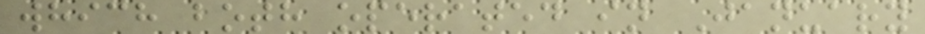which both operated in January
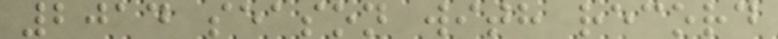2014 season with record
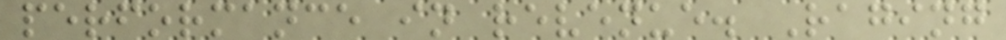performance in revenue. Raging
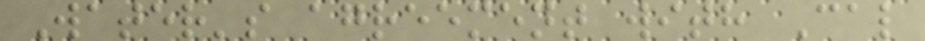Water's agreement with Cal
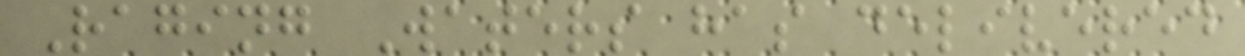Raging Waters has delivered
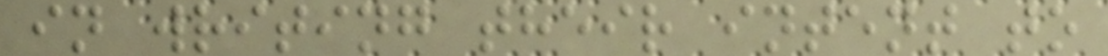in writing their intent to
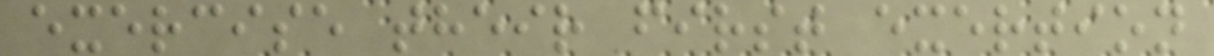exercise their first exertion
